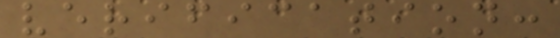verification:
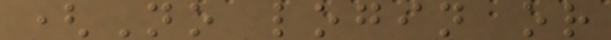(No login or
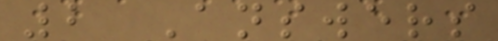2 Answers
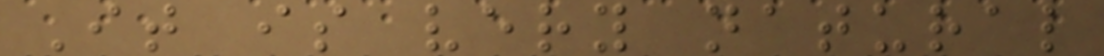It is very natural
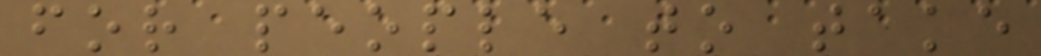for people to take
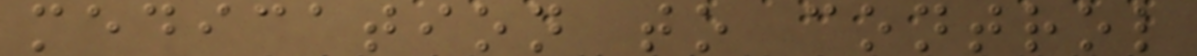medication to control
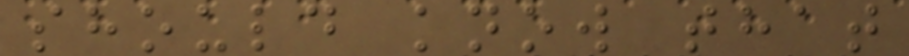should know that
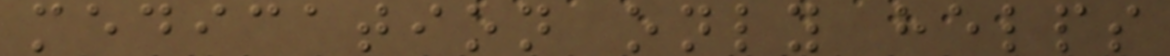medication only helps
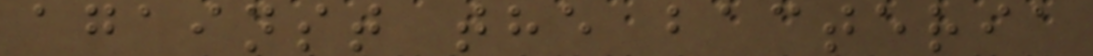against the bacteria
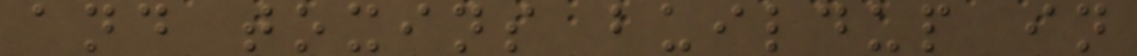and toxins buildup in
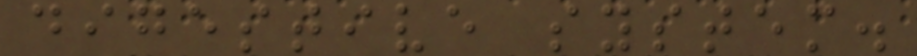digestive system.
